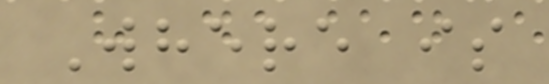Where is
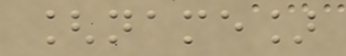[name]
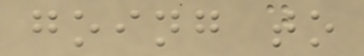going to
